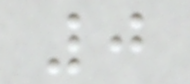0
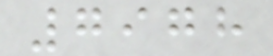7978
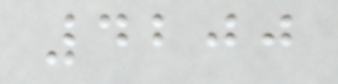4200
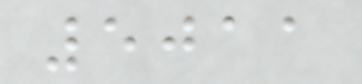5011
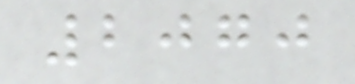2070
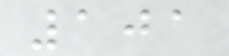101
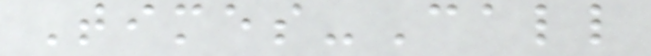Times-Call
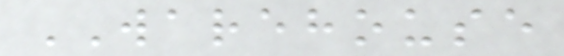WAREHOUSE
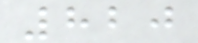820
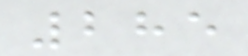285
